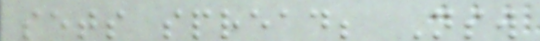sets spread; Nsw
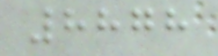8878
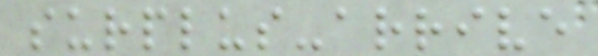surplus-arrive
